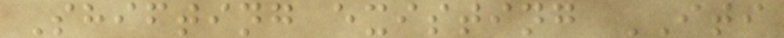Shifting existing ITI
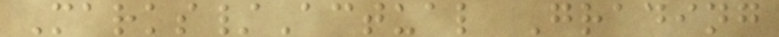Marks/Actual Grading
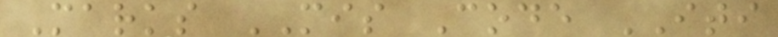Marks MIS Code ITI
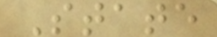State
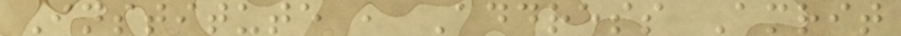Institute , Address Amrit
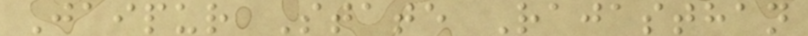Jaipur State Rajasthan
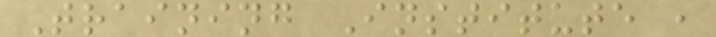Training Institute ,
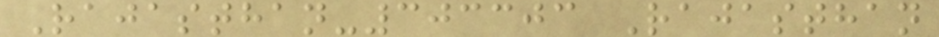Rajasthan-303303 Rajasthan
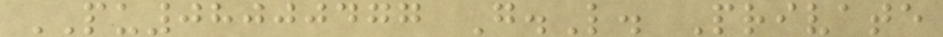PU08000477 G.L. Private
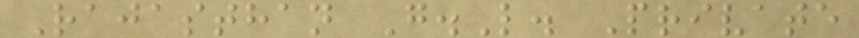Rajasthan G.L. Private
